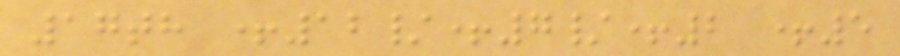17th +12/+7/+2 +5
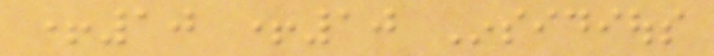+10 +10 Insidious
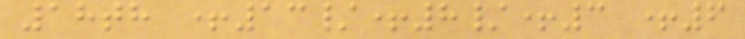18th +13/+8/+3 +6
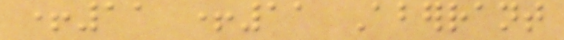+11 +11 Aberrant
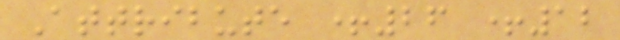Attribute +26 +12
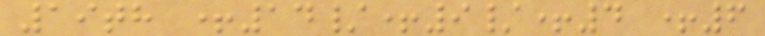19th +14/+9/+4 +6
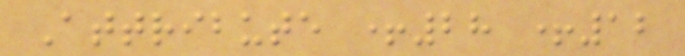Attribute +28 +12
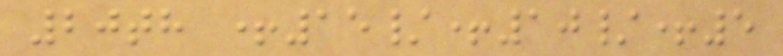20th +15/+10/+5
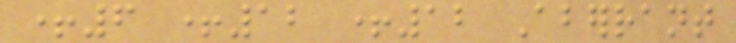+6 +12 +12 Aberrant
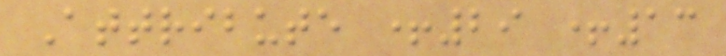Attribute +29 +13
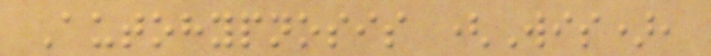Autohypnosis (Wis),
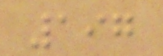197
